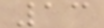13
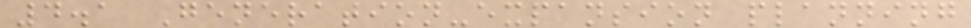4.1 Generation-expansion planning
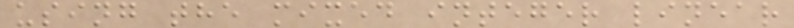using the mixed integer linear
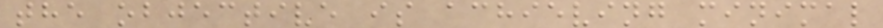the objective is achieving minimal
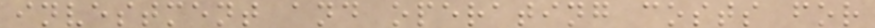investment and operating costs for
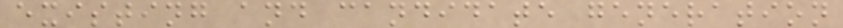existing and candidate generation
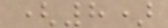(8)
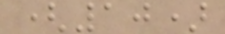(10)
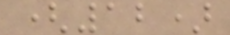(12)
